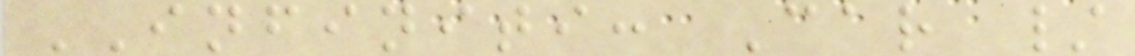INFINITI: Car /
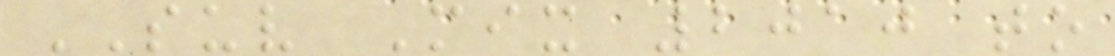SUV Mix 2010 to
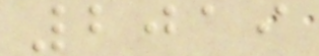2019
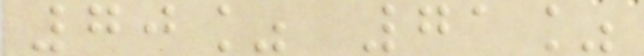70% 71%
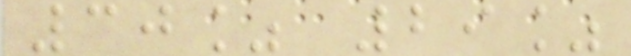30% 29%
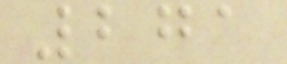271
